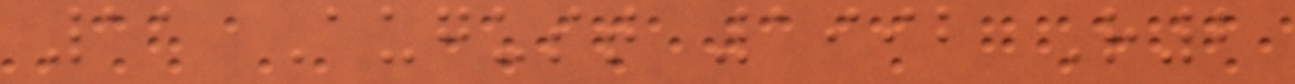11 August 1992 R2
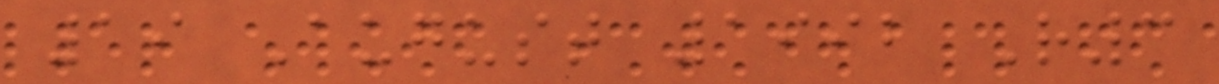19 August 1992 R3
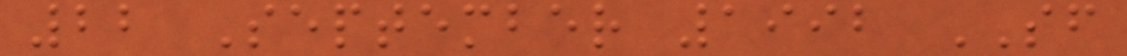22 September 1992 SF
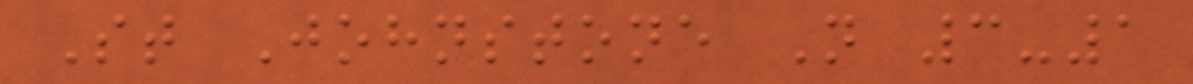St Johnstone N 3-1
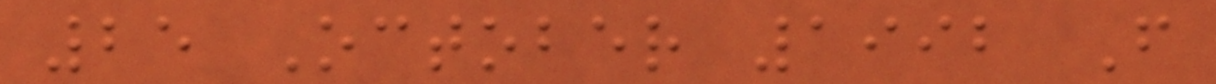25 October 1992 F
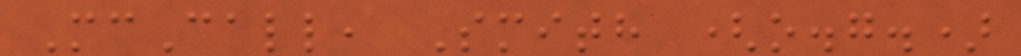McCall, Smith (o.g.)
